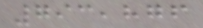793,876
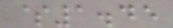$1.45
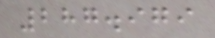287.979
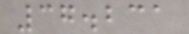37.231
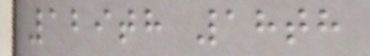129th 18th
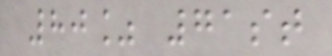80% 71st
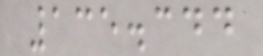135.344
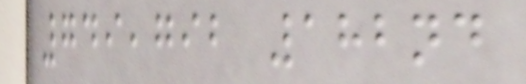749,792 182nd
